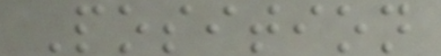Position
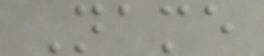Name
